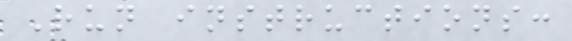Run instructions:
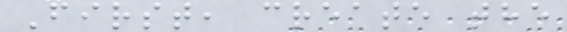First, create the
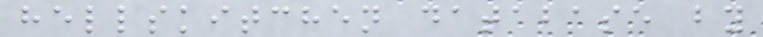hellskitchen database by
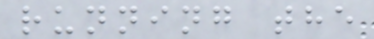running the
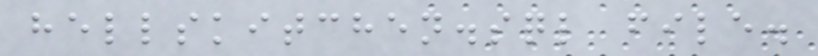hellskitchen.sql file.
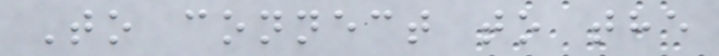To connect to the
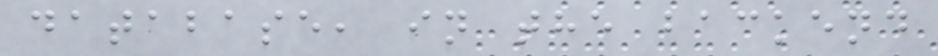database, in the backend
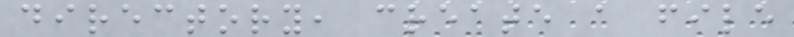directory, create a file
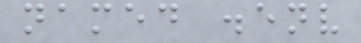named .env
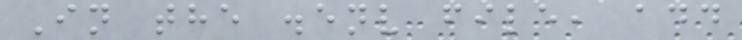In the .env file, add
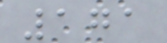171
